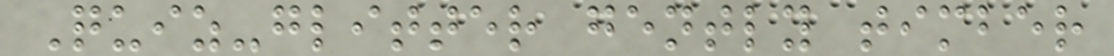Quiz-glitter gently timber
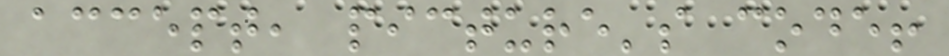accept, picture's code!
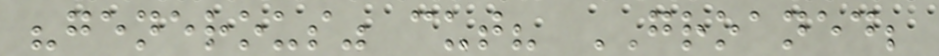"generous" cut? GROANED;
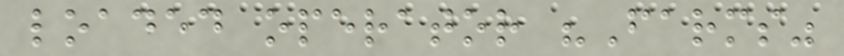loaded operator "Farms"
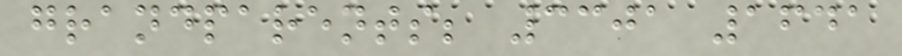grandparents; 3301 1641
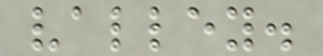valley.
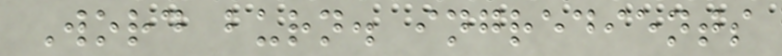Word burn. ingredients
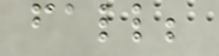fall;
